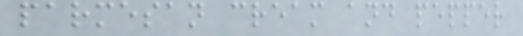parmesan cream and pepper
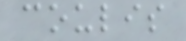coulis
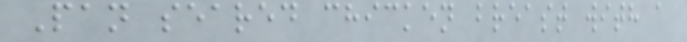Pan seared chicken breast with a
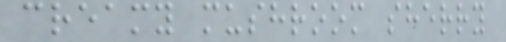creamy mushroom sherry
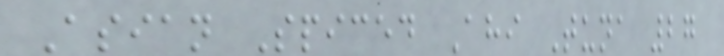Asian Spiced Ahi Tuna 27
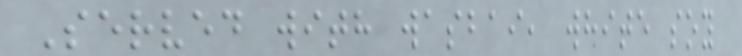Served with wasbai, white soy
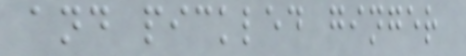and pickled ginger
